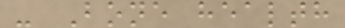- Bone health
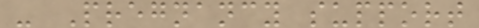- Pregnancy support
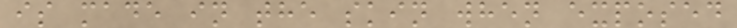is made in the skin when exposed
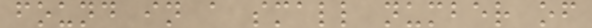found in a small number of
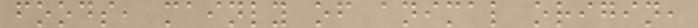foods, mainly of animal origin,
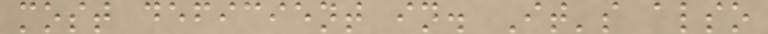most deficient in. It's also
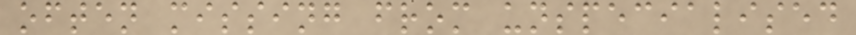often missing from unspecialised
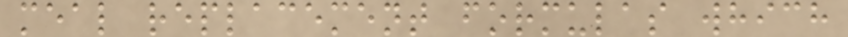meal replacement formulas which
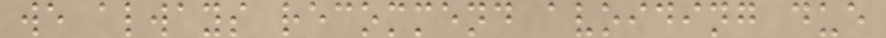we always recommend avoiding due
